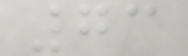73
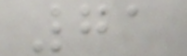71
